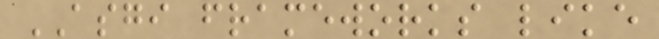ASGI frameworks like
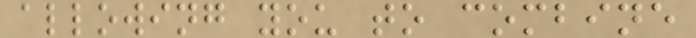allowing you to combine
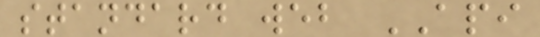standard web API
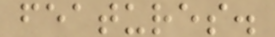features.
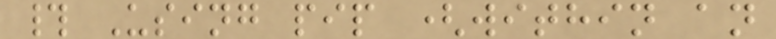# Using pip (within an
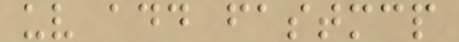uv add fastmcp
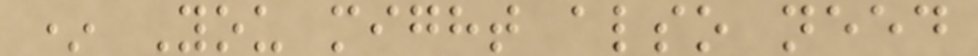* You might also need
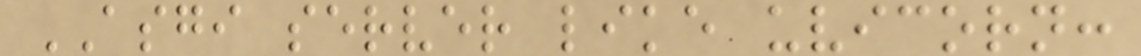ASGI server like uvicorn:
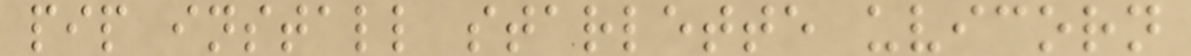pip install starlette uvicorn
